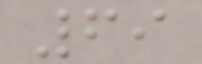69
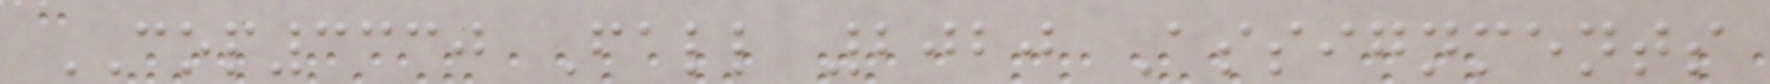COP3330 Fall 2020 Assignments
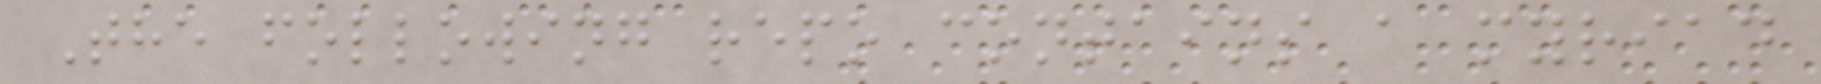The following repo contains a myriad
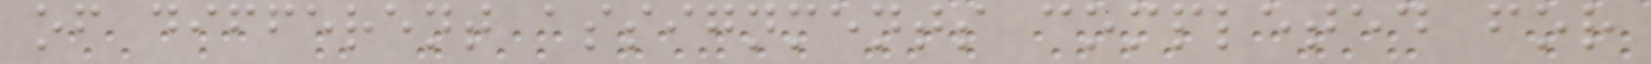of different assignments completed for
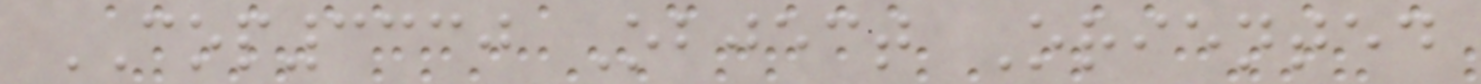COP3330 Object Oriented
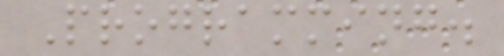Programming.
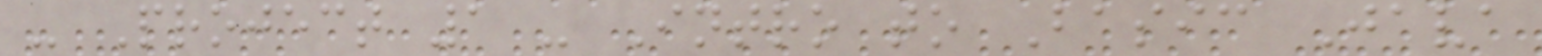- Project 1 - Intro to Basic Java
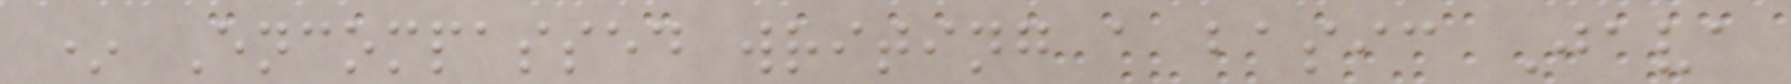* Encompassed writing a basic Java
